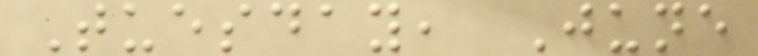Tuesday, June
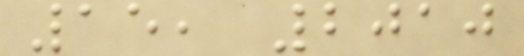15, 2010
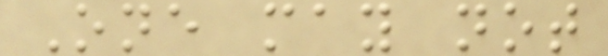One may not
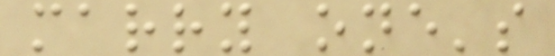marry one's
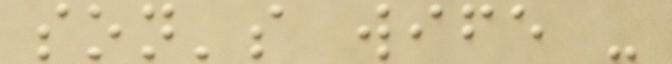son's wife -
